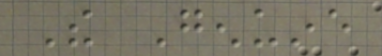The Genuine
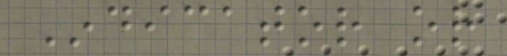Indicator or
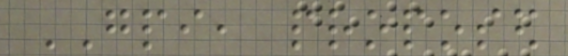GPI, proposed
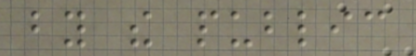by the public
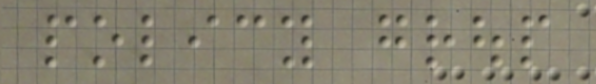policy group
